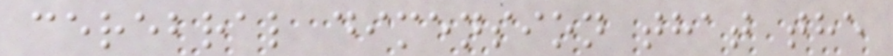cerebral dimension that the
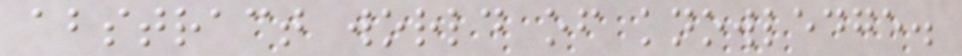abstract world of knowledge.
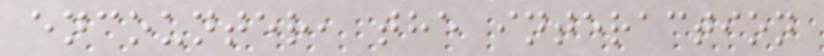encounter, the interaction
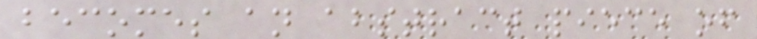becomes an abstract piece of
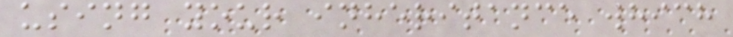using your inheritance which
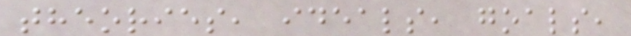theories, ideals, goals,
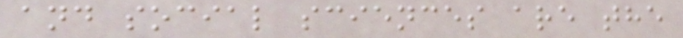and social sciences are the
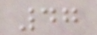47
